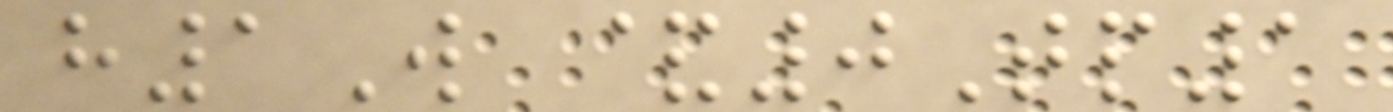h1W &0Tp1
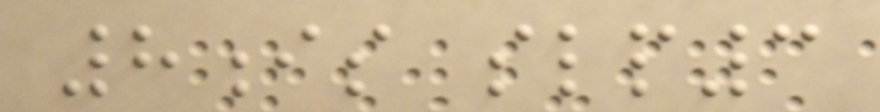8is slp3
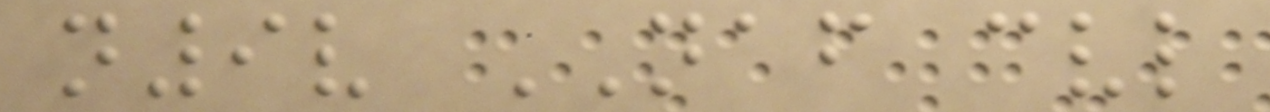n9v NAF cvl
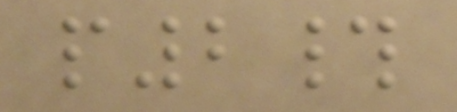p2#
